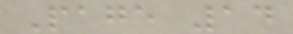Page 14
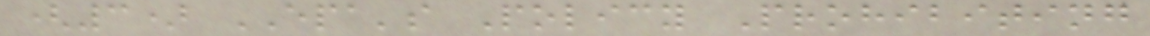(3) EPA's Policy Prohibiting
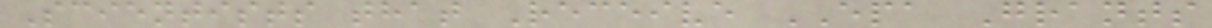Scientists that Receive EPA Grants
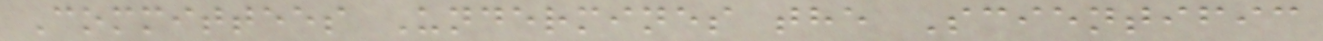Committees Undermines the Scientific
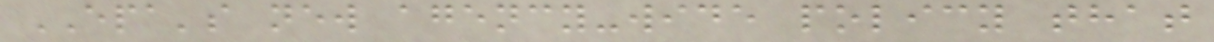EPA's new agency-wide policy that
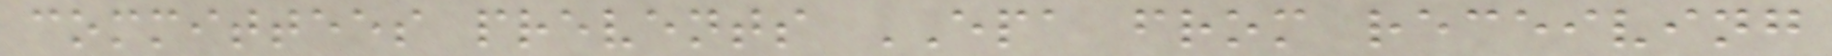committees prevents EPA from receiving
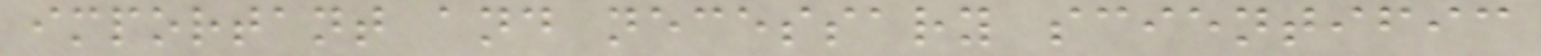important and necessary scientific
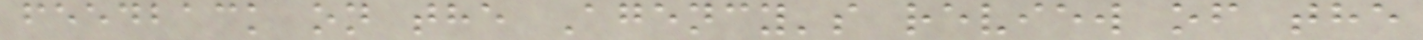feedback on the Agency's review of the
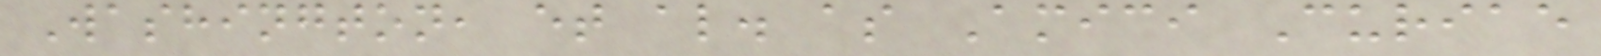Washington, et al. as Amici Curiae
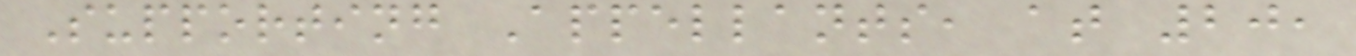Supporting Appellants, at 20,
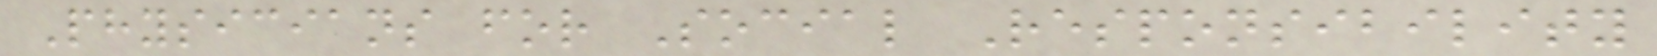Physicians for Social Responsibility
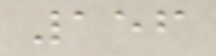156
